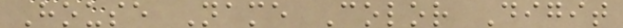House Name Color Digit
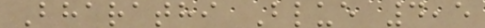Bharathi Blue 4,5
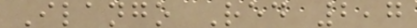Ilango Red 2,7
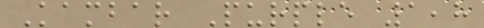Kambar Purple 1,8
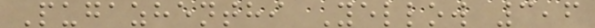Pugazhenthi Yellow 3,6
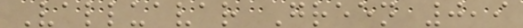Valluavar Green 0,9
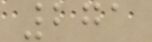271
